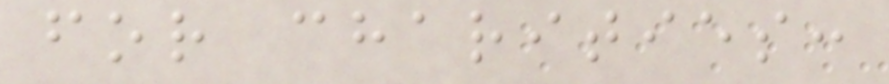for charities:
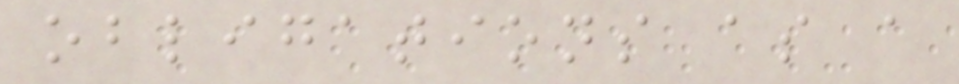obligations as a
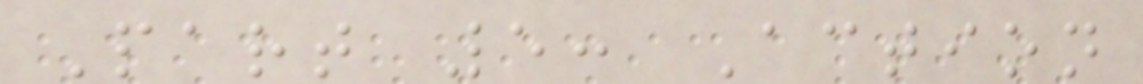Part 5: Action
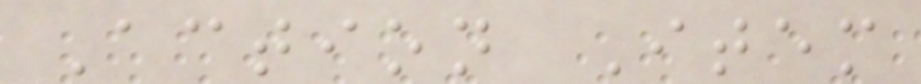Action Item
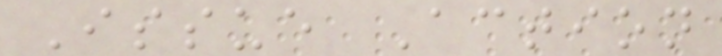Issue Action
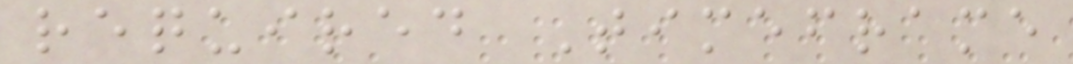required Timeframe
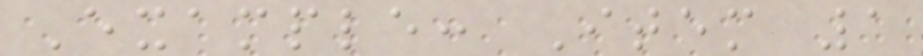Example: Item 1
